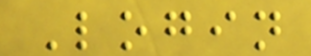Login
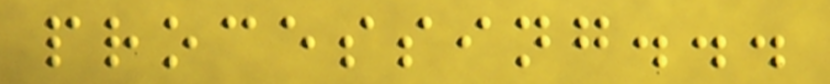processing...
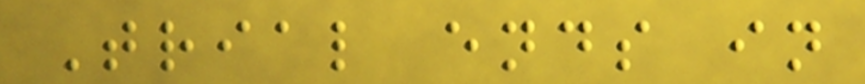Trial ends in
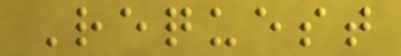Request
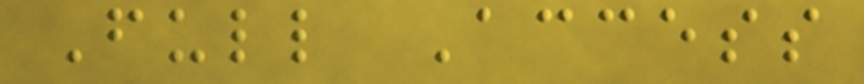Full Access
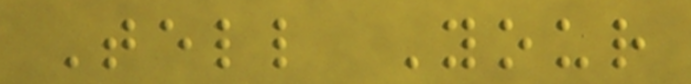Tell Your
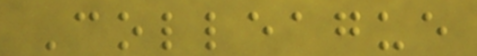Colleague
